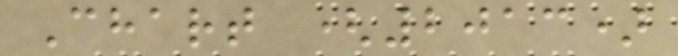Chart (2013)
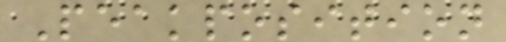Peakposition
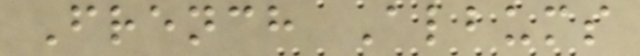French Albums
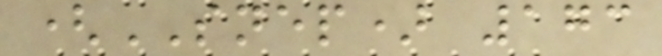(SNEP) 173
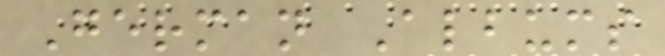German Albums
